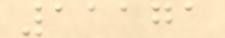11171
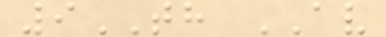9TH AV
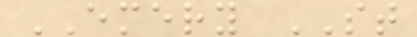EMERY ST
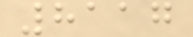8117
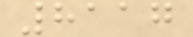8117
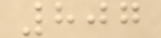807
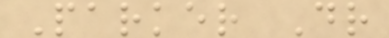Parker Dr
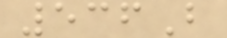536B
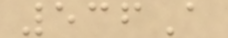536A
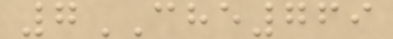7CHE769
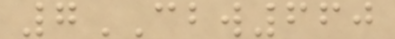7CBW660
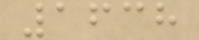1638
